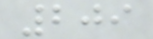209
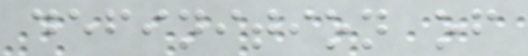definition of
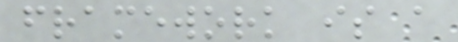framework is a
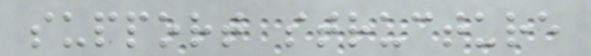support structure
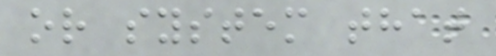or system that
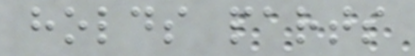holds parts
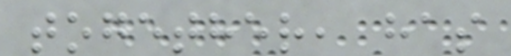together, has
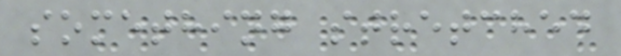something stretched
